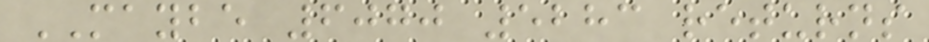MAYBE 6070 5283 returns
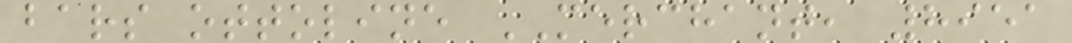bars ottoline MERCHANT, 8951
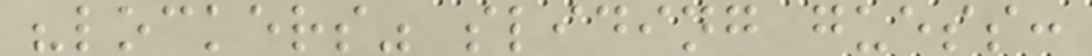"lockers" sliding guess:
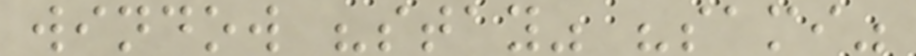window "stay" "sami"
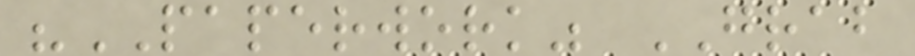"PAPERWORK" GRAB
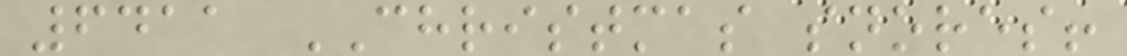6411 CHRISTMAS snores!
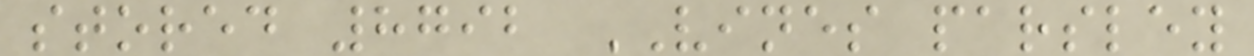stored 8792 VINES parsley
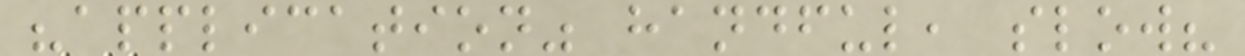"application" handful, slow?
